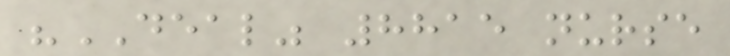"DEAL" 8815 nurse
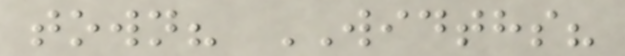town? WIDTHS?
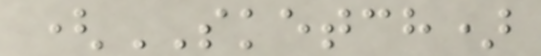(SKETCH)
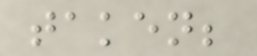taken;
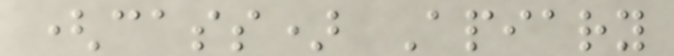(cass) Apiary
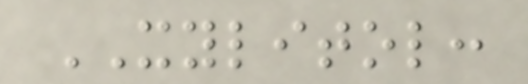XYLITOL:
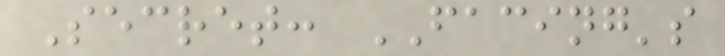Secret: FACING's
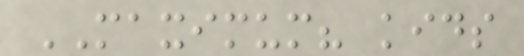MAXIMUM? kids
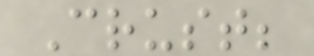Crust;
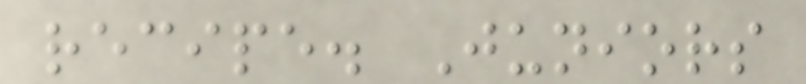recipe. Juniors
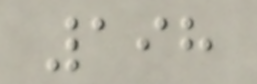198
